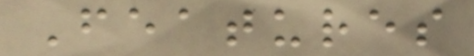Features
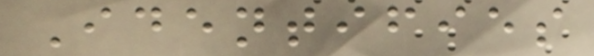Identifies
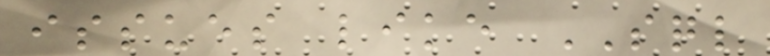issues like SQL
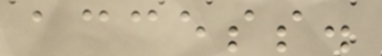access.
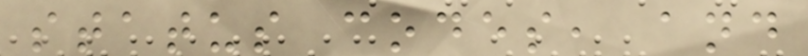status codes, and
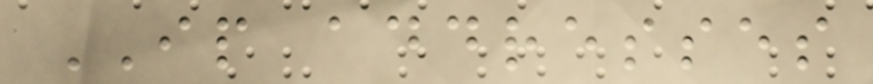IP addresses
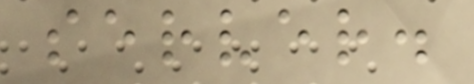server.
